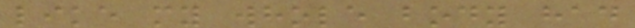like my whole body had
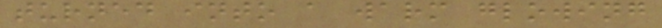turned into a warm glowing
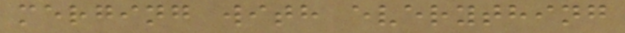merging with everything
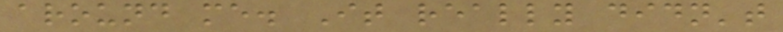around me. It really didn't
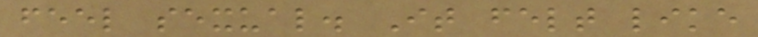feel sexual. It felt like
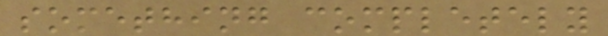something completely
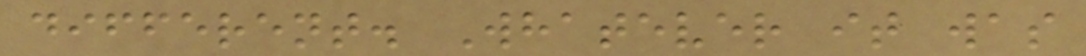different. Whatever it was
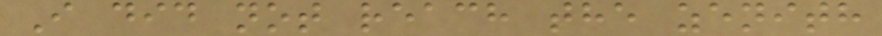I did not reach the zenith
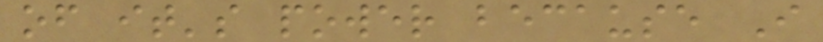of it's power because I
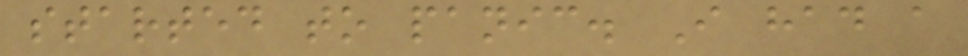started to panic. I had a
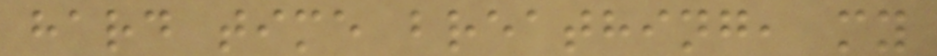hard time breathing, my
